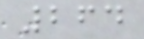264
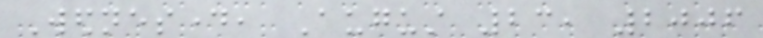Wednesday, August 23, 2006
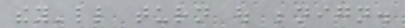they'll turn out benign.
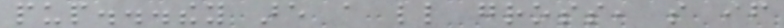pup...they are a little gross, so if
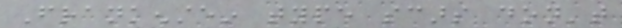Frankenstein type scars don't
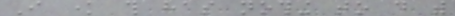I know this has nothing to do with
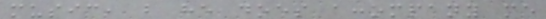music, but he does accompany me
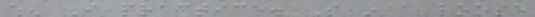when I practice. So in a loose
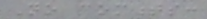No comments:
